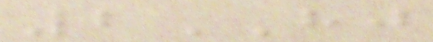2HJ
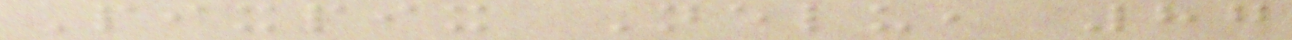Pixpix Nelu, 87
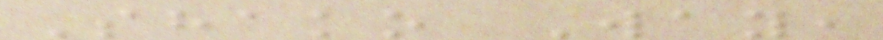Shako Way,
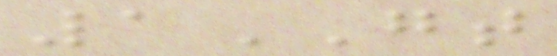1GT
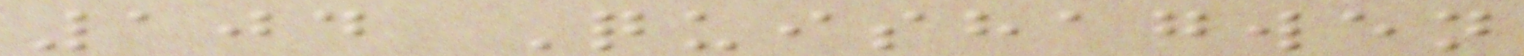104 Quishagwen
